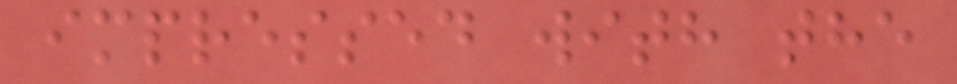impressed with the
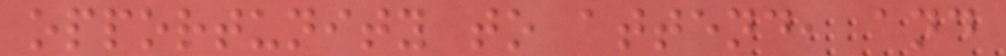opportunity to attend, and
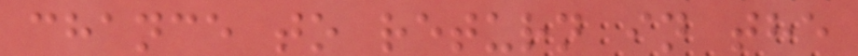chance to return in the
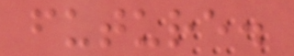future.
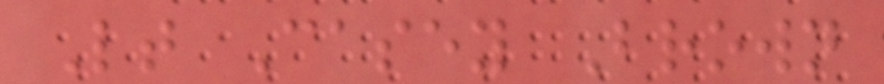Lt Casey Brown
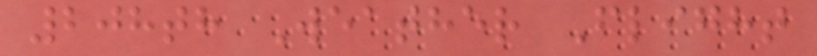208th Weather Flight
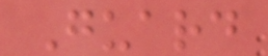Guard
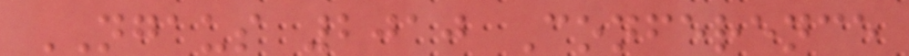NGAUS 2010 Conference
